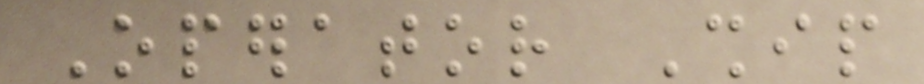Operator Ship
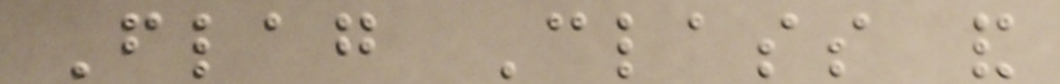Flag Class and
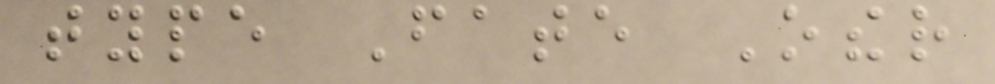type Fate Other
